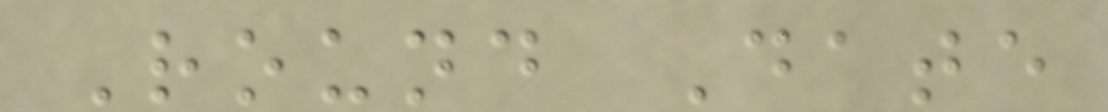Round Date
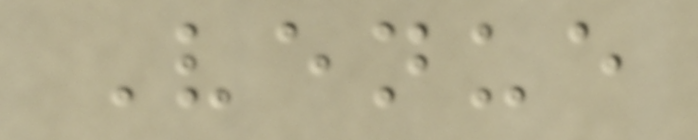Venue
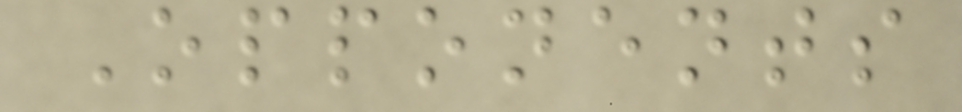Opponents
